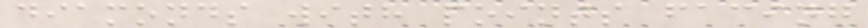diamonds with points facing
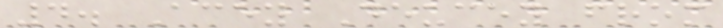4. Acey Deucey from
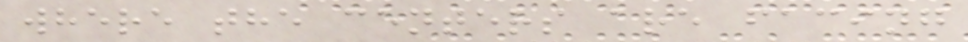where the centers are facing
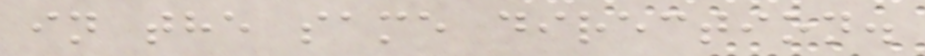in the same direction.
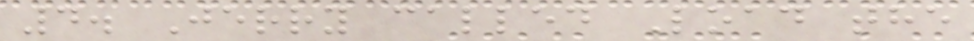4. Jerry called Load the
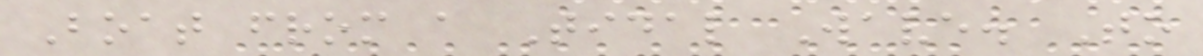Boat from a Tidal Wave. To
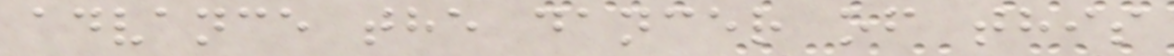advance the dancer of this
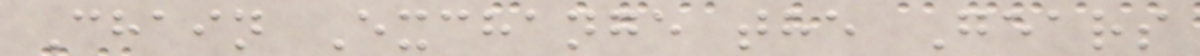Chain Exchange the Gears
